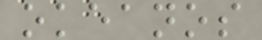okeanos
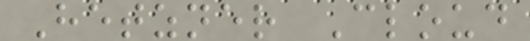Hetzner Cloud
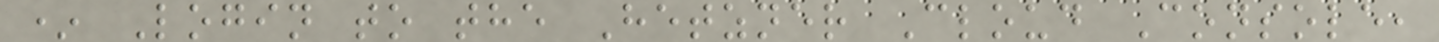* Login to the Hetzner Cloud Console,
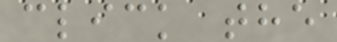click the
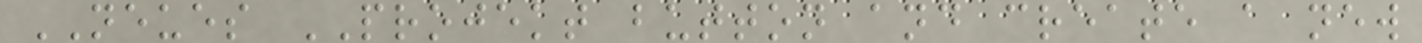NEUES PROJEKT button and create a new
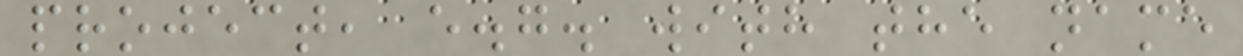project, e.g. with the name
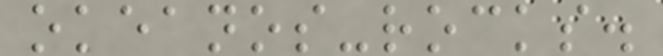okeanos-rocks.
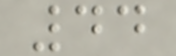44
